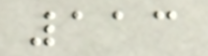113
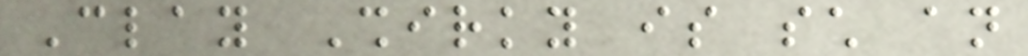Clay Shirky is such an
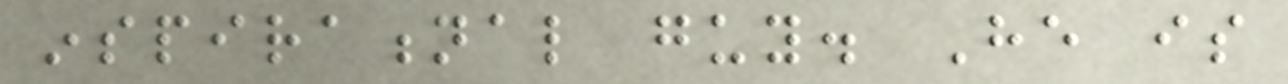inspirational guy. He is
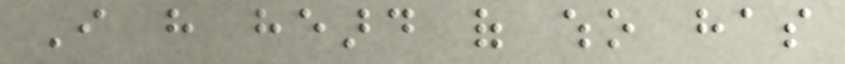I have heard of who has
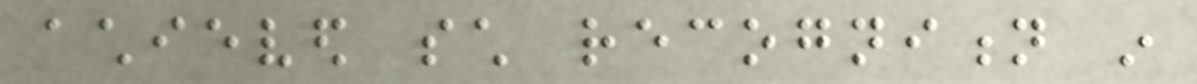achieved such recognition in
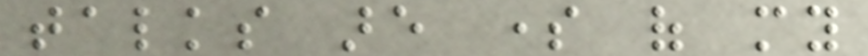talks are some of my
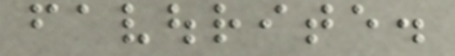favourite.
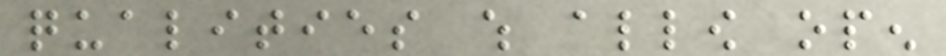qualities which allow open
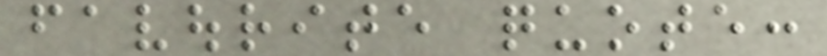favourite quote:
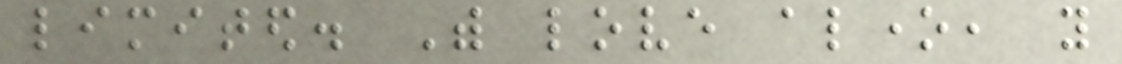limited. With love alone, you
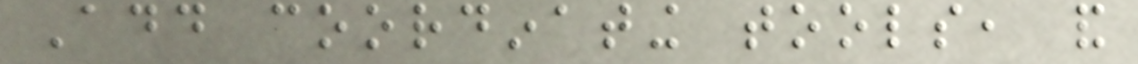Add coordinating tools, and
